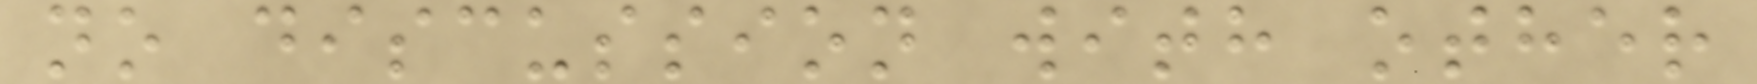no discussion with other
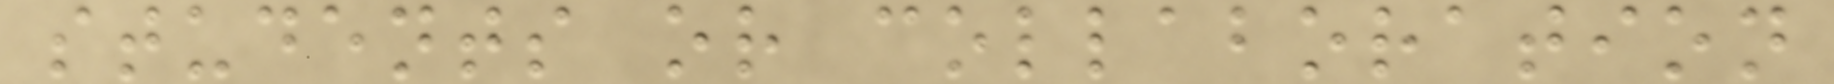students or collaboration
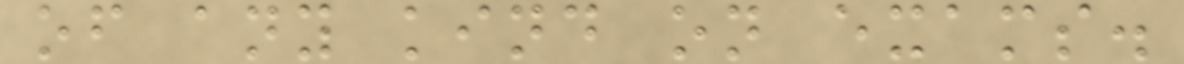of any kind on exams.
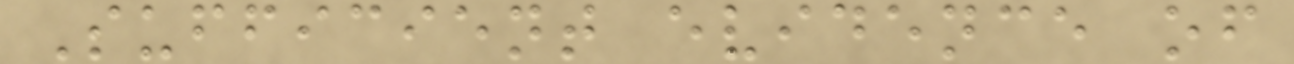Sufficient evidence of
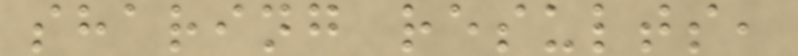sharing results,
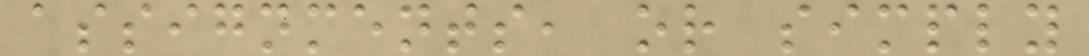assignments, or simply
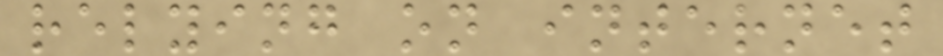relying on internet
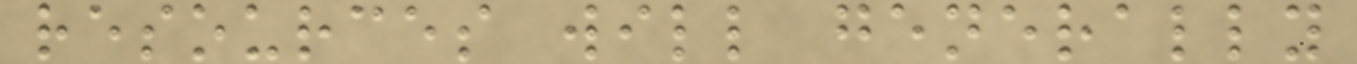resources will generally
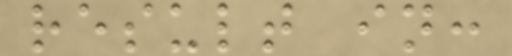result in:
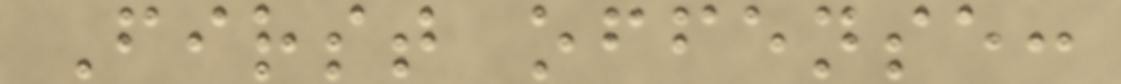First offense:
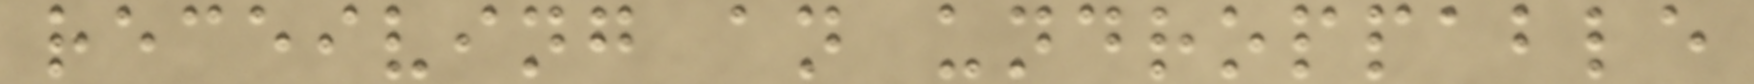receiving an undroppable
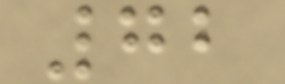72
